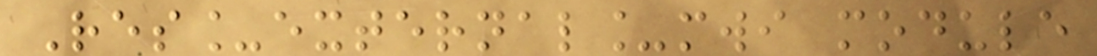Res_external_mwi module
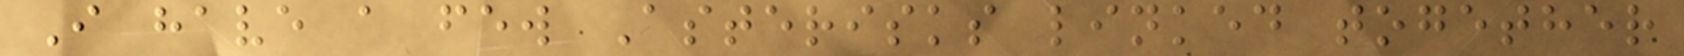I have a few Asterisks linked together
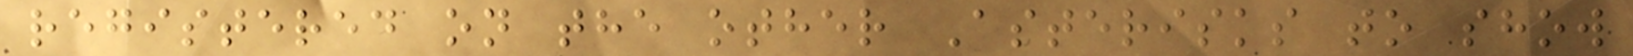registered on the other Asterisks to show
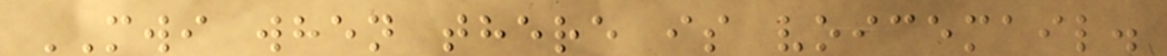MWI when there is voicemail.
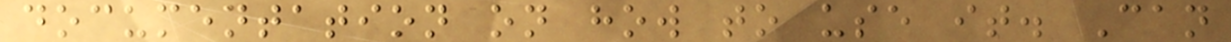documentation on how to use it. Can
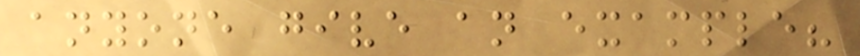anyone give an example?
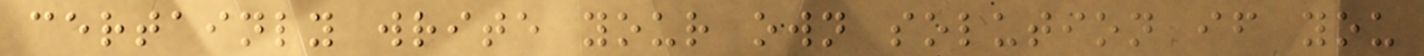certainly write your own solution if you
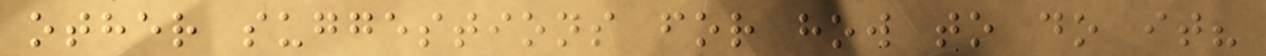other suggestions for how to do it?
